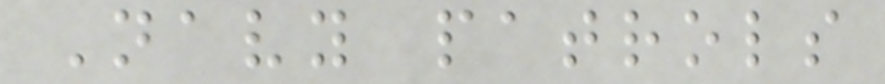Navy patrols
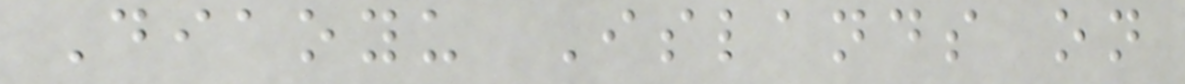Diaoyu Islands on
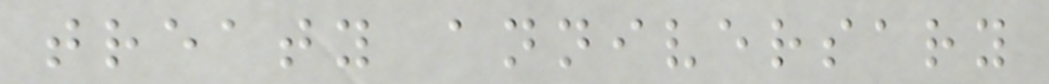treaty anniversary
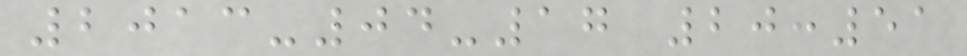2013-04-17 20:51
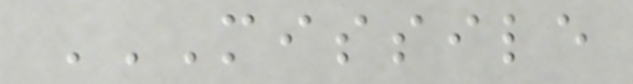MISSILE
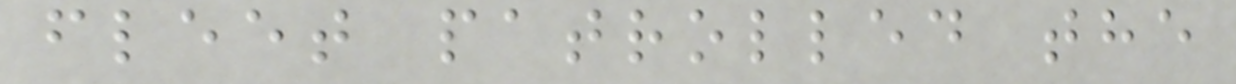fleet patrolled the
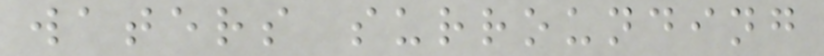waters surrounding
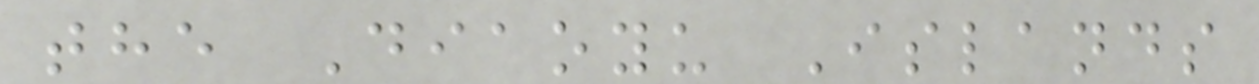the Diaoyu Islands
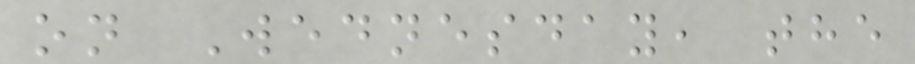on Wednesday, the
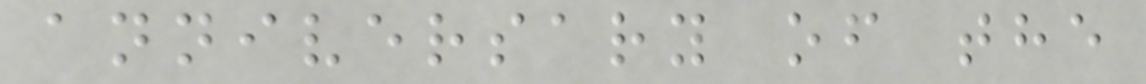anniversary of the
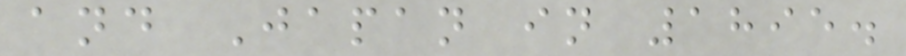and Japan in 1895.
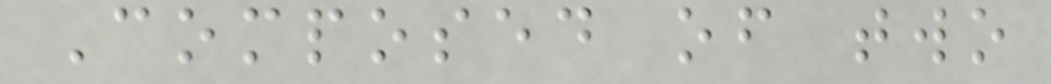Composed of two
